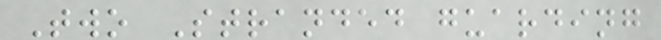Two Stranded guarding
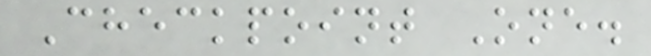Checkpoint One.
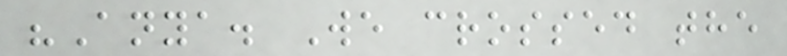"Anya. We crossed the
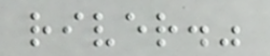river."
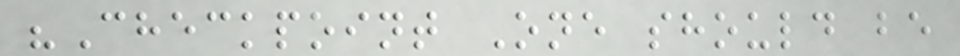"Checkpoint One should be
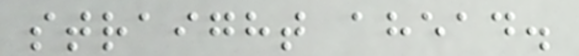straight ahead.
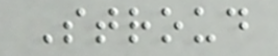Stroud
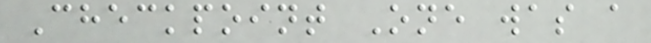Checkpoint One was a
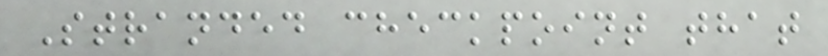Stranded checkpoint that
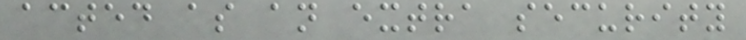acted as an extra security
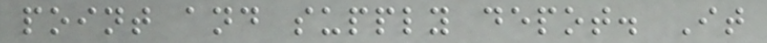point and supply depot. It
